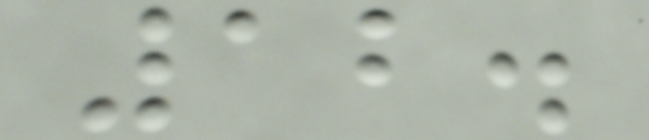12.
